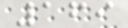169
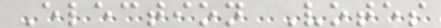Election Votes
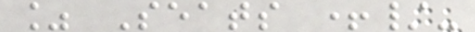% Seats +/-
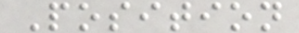Position
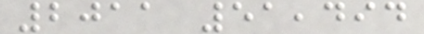2011 51,494
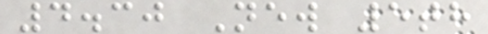4.30 New 5th
